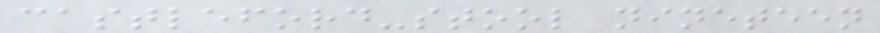castleford-stool nineteen
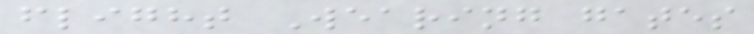flight Wearing gates
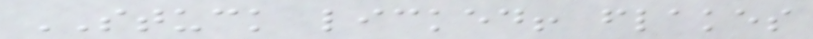STUCK licked! flakes
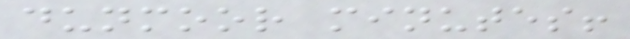dunmoor minutes!
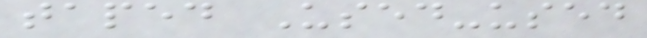taped Used-used
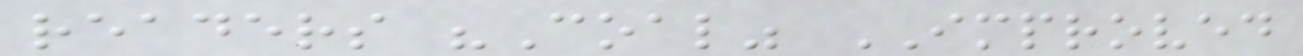readers "Coal" IMPROVED
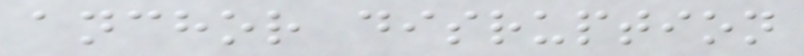anchor disruption
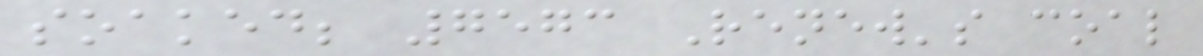soaked; 7573 Renew's coal
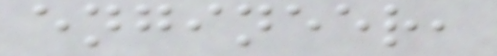engineer,
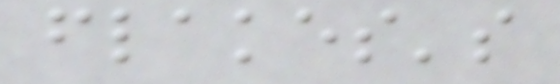flakes's
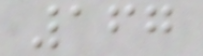167
